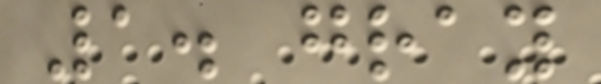1. gray
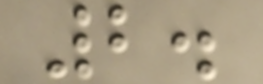2.
